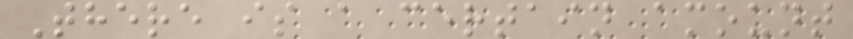There is a certain amount
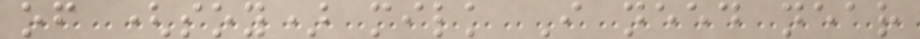of (soy) milk I need near
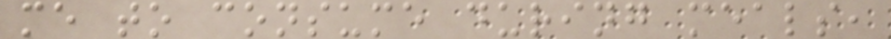me to consume during meals,
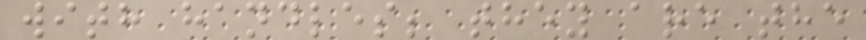with handles; they are the
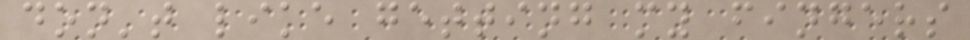don't like getting my fingers
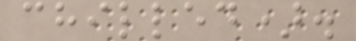chilled).
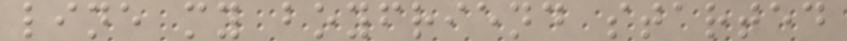line my boyfriend started
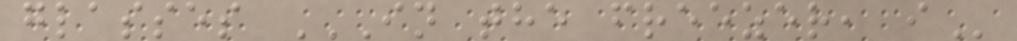glasses IN THE FREEZER, I
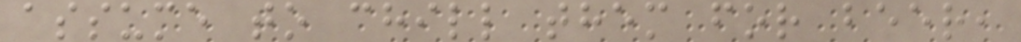assume to chill them for beer,
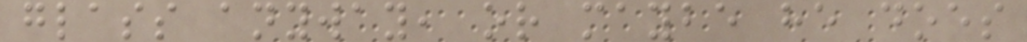glass anyway, or maybe he does
